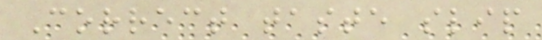Correct taste slip
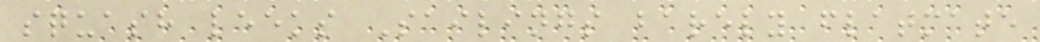squash leeks Sailings barely flatmate
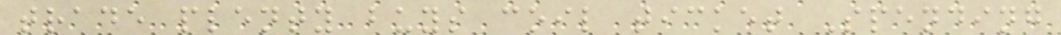trade plenty buys coil ticket Spending
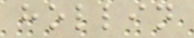hollin
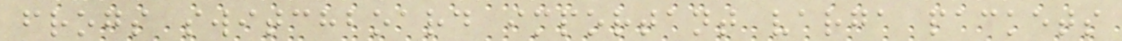frogs switchboard important varga packets
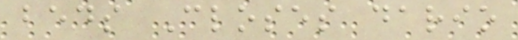beds Closes dario
